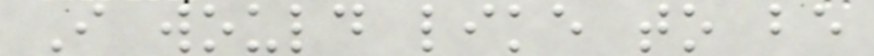I would like to be
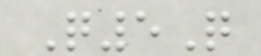Q5Q
